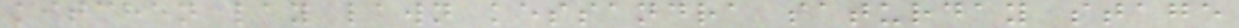kitchen lay lawn kessandra saturday stage
